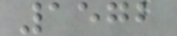1572
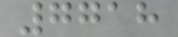7718
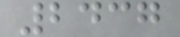2437
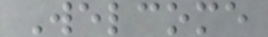Welcome
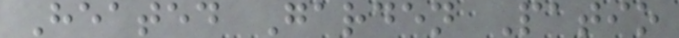Heated Garden Patio
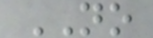NO
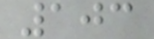103
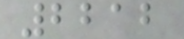2212
